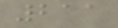211
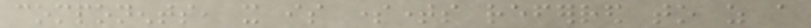components, it is sometimes referred to as a
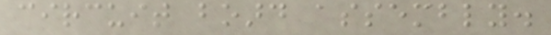circuit board assembly.
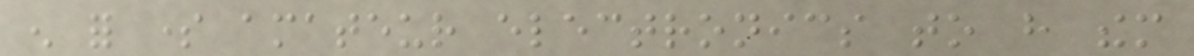enough for some amateur electronics to have them
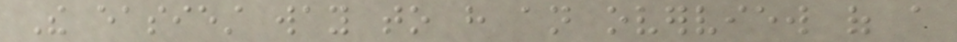The easiest way to have an overview of a
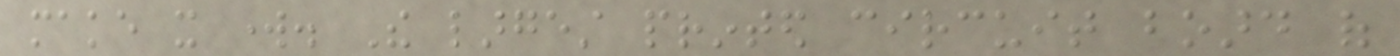make it work. The largest printed circuit board of
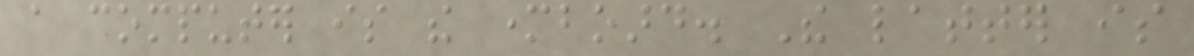a computer is the motherboard. The latter is
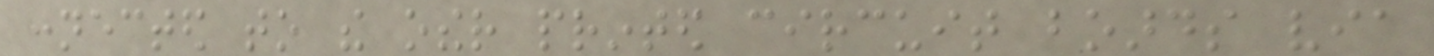connected to the other printed circuit boards via
